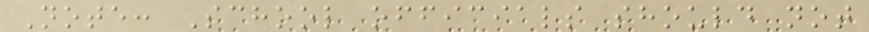Note: School officials should not
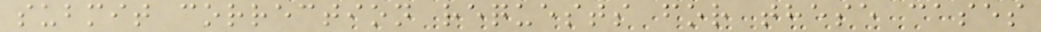submit correction requests for these cases
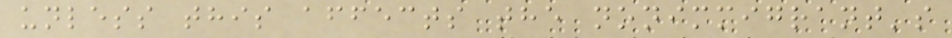unless this affects the nonimmigrant's
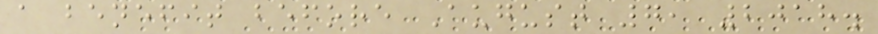a benefit before August 7, 2018.
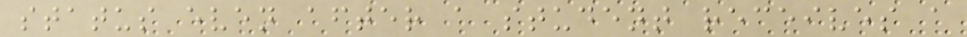status even after a student receives a
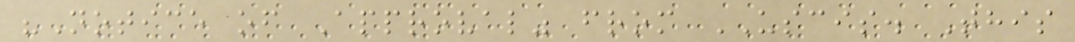"Notice of Approval" from USCIS. This
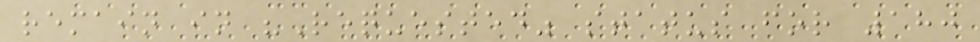remain in "Requested" status for 180
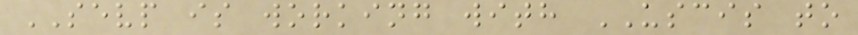SEVP is working with USCIS to
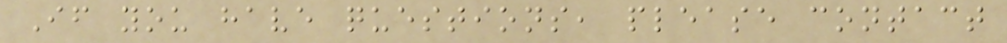If you have questions, please contact
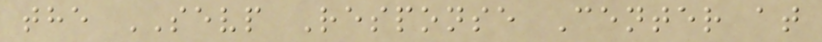the SEVP Response Center at
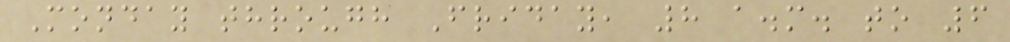Monday through Friday, 8 a.m. to 6
